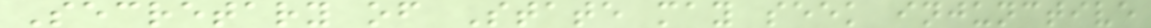Secretary of State may seek injunctive
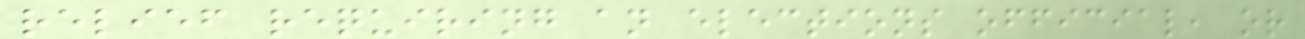relief requiring an elections official, or
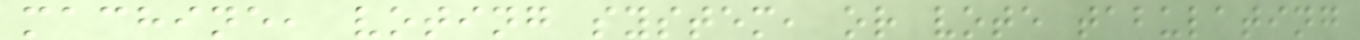machine, voting system, or vote tabulating
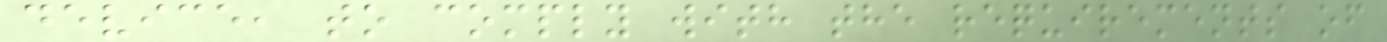device, to comply with the requirements of
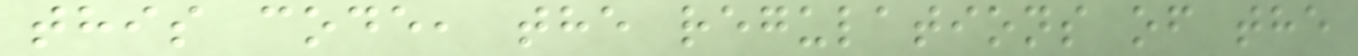this code, the regulations of the
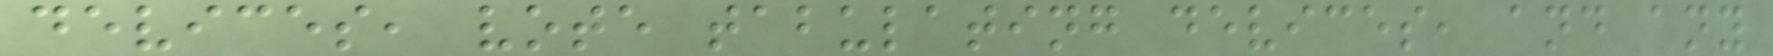devices, vote tabulating devices, and any
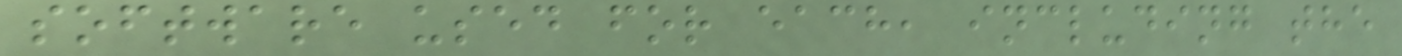software used for each, including the
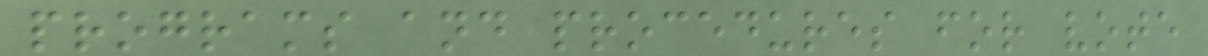programs and procedures for vote
